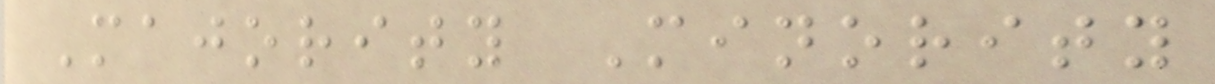Majority Minority
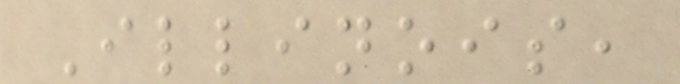Illinois,
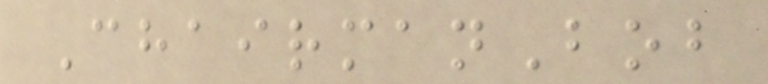ChairmanBob
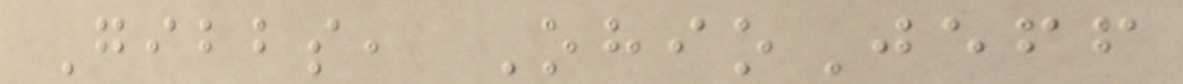Gibbs, OhioJeff
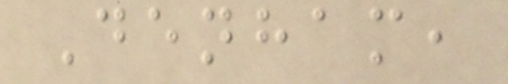Denham,
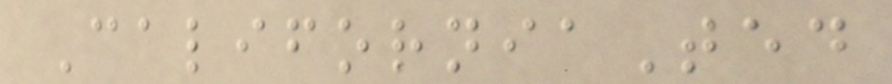CaliforniaTed
